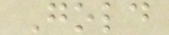Gold
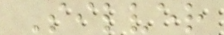Silver
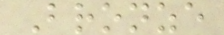Bronze
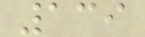139
